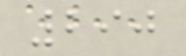290
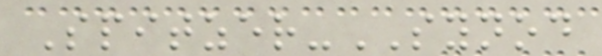Spitzer-SYNOD
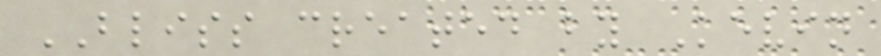BLISS created by Kevin
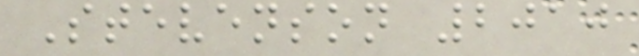Stevenson 2010
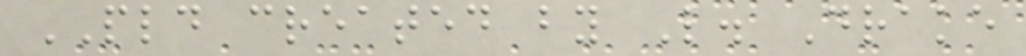PLD created by L. Drake
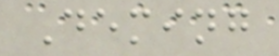Deming
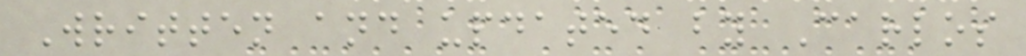Written and updated by Carlos
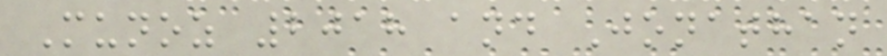Munoz 2018 and Jonathan
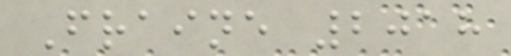Fraine 2018
